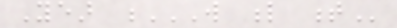Year W L T
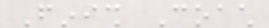Finish Coach
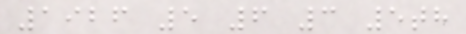1926 5 6 3 5th
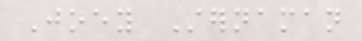Joey Sternaman
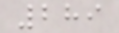289
